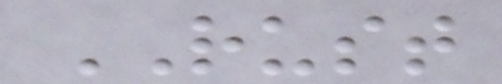RUST
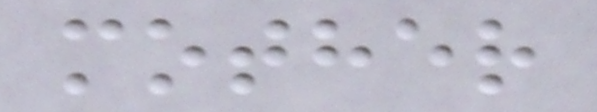mother
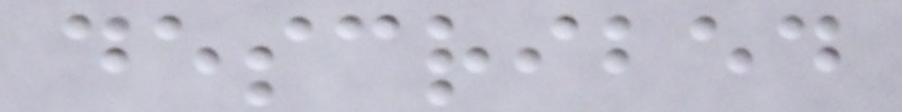described
